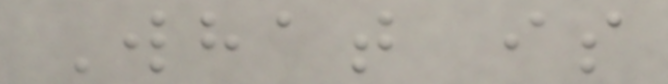What is
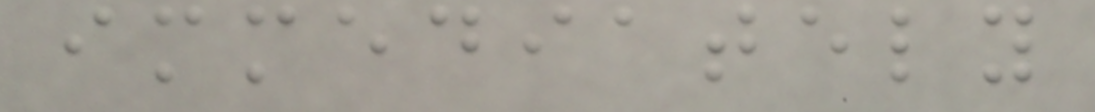immediately
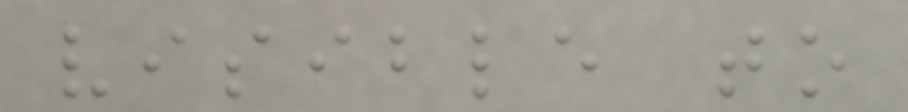visible to
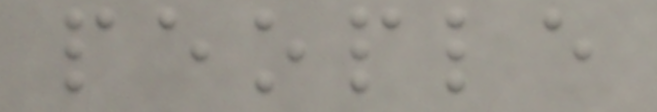people
